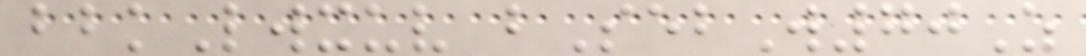bbkLwxuv bSebW70Z
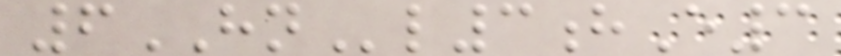6HNl3hE3
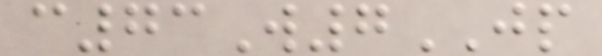c73W7JP
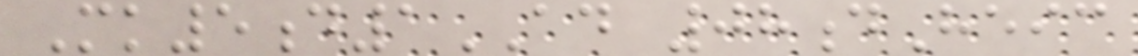Mk5d1AD 08dHeic
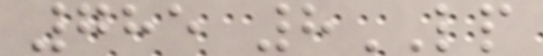785 8LP
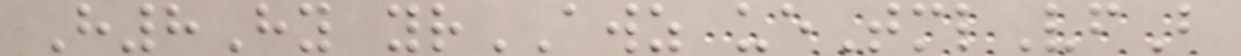H8Hy yrAWZ ueTmlVfB
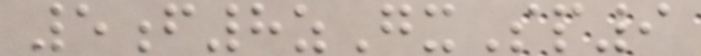5f8zGxSp9
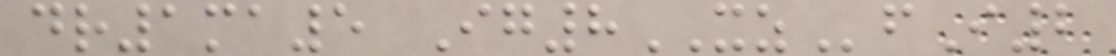dr1ma5 Ig8XZfI2
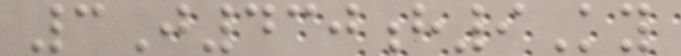3J430h9Ky
